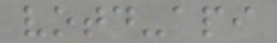votd-api
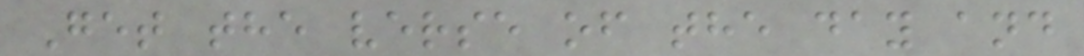Get the verse of the day and
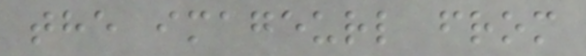the imageurl from
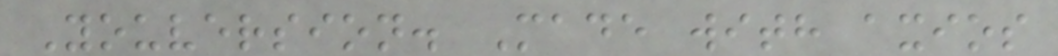Youversion. Made with axios
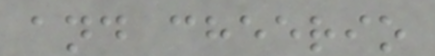and cheerio
